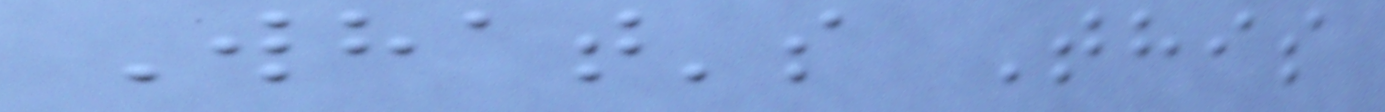What's This
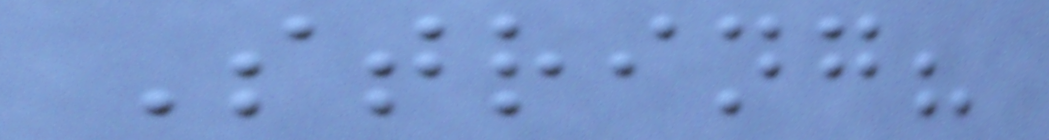String?
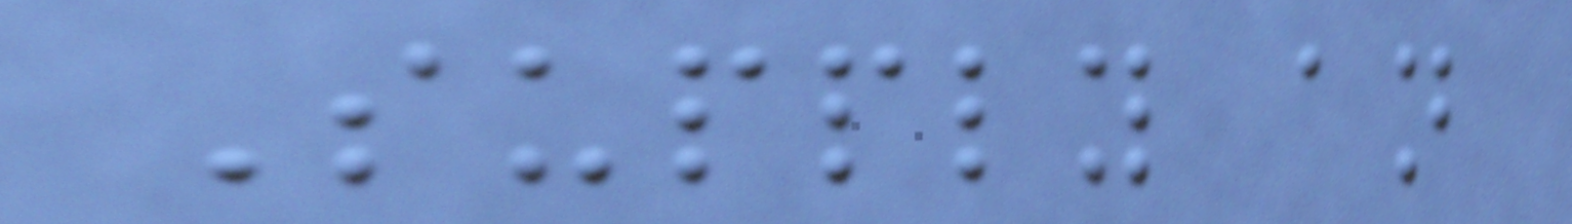Supply an
